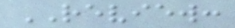REVIEW:
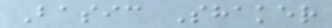Basic Shaker
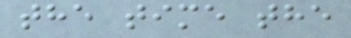the time the
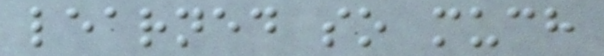learned so much
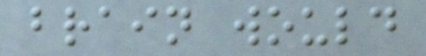brain would
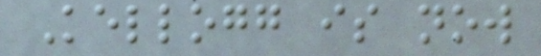Kellogg is now
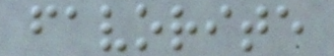favorite
